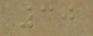30
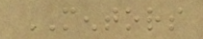MENTORS
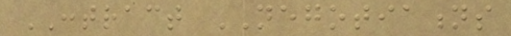CONTRACT NEGOTIATIONS
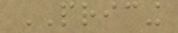PRICING
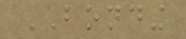BONDING
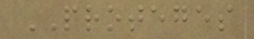PROTEGES
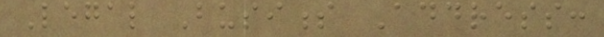Legal Business Address:
